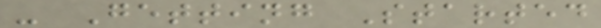- Getting Started
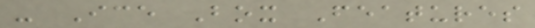- Ice Box Features
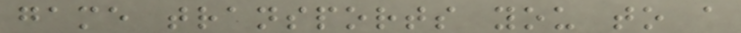game transports you to a
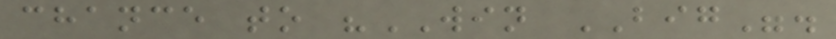chance to "WIN BIG".
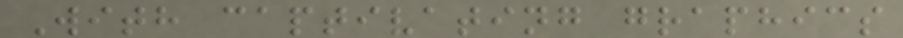With captivating graphics
